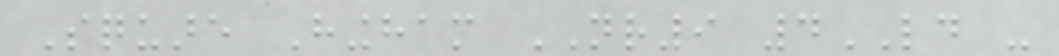Square Hingham NR9 4LD -
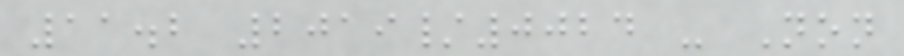11.2 2019/0024 - Non
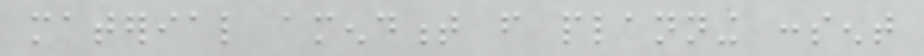material amendment from planning consent
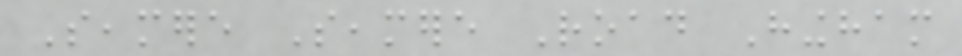Seamere Seamere Road Hingham
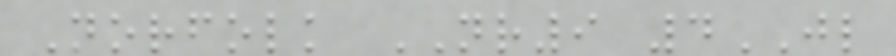Norfolk NR9 4JL
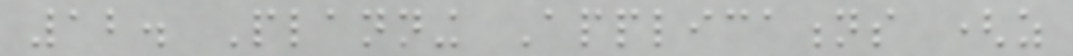12. Planning Applications (as
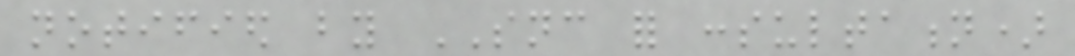notified by SNC for consultation)
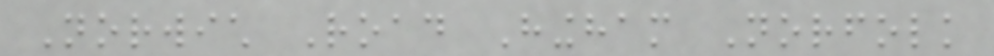Norwich Road Hingham Norfolk
